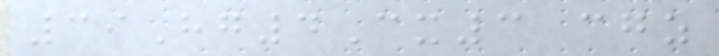39Hg4Cx3 cgz
